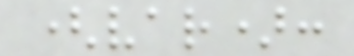(var):
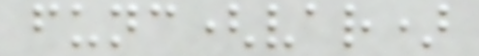func(var)
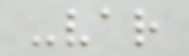-var
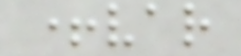+var
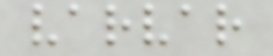varvar
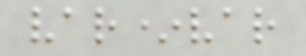var*var
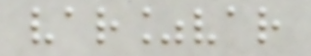var%var
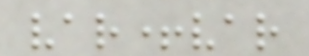var+var
